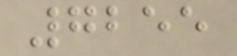7255
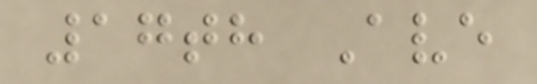17th Ave
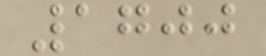1700
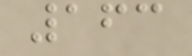163
